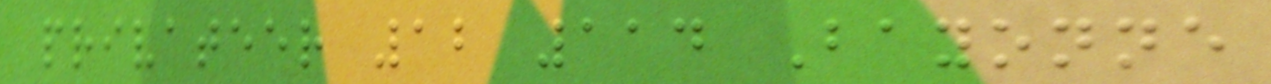privateer 12 114 Bayonne
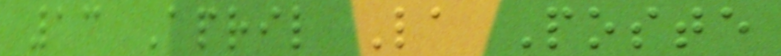13 April La Poste
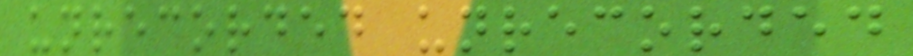unrecorded unrecorded
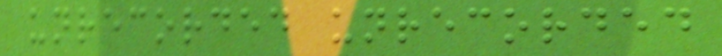unrecorded unrecorded
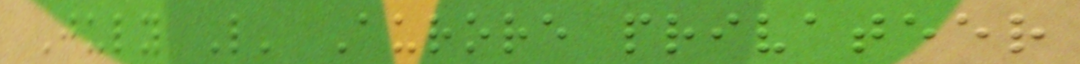July L' Aurore privateer
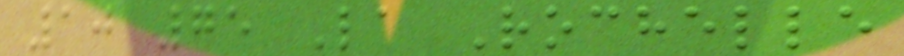10 75 La Rochelle
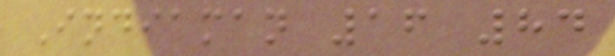Indiaman 16 84
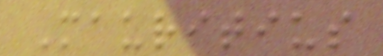Mauritius
